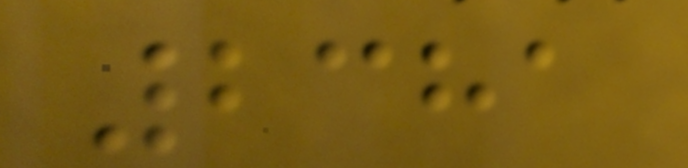2381
